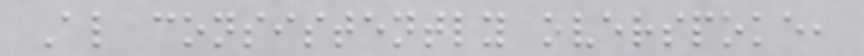Al consistently overspoke,
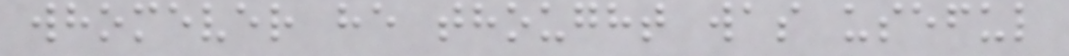whomever he thought was useful
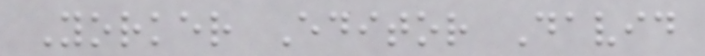Yorker Editor David
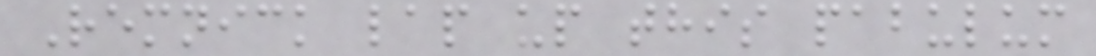Remnick lap up this pabulum
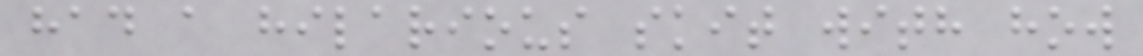had a hilarious skit with how
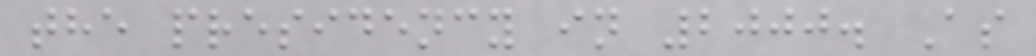the presidency in 2000. As
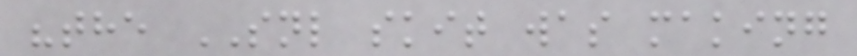"the SNL skit was making
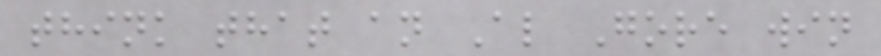think that an Al Gore win
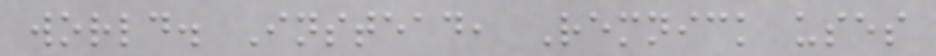world. Instead, Remnick uses
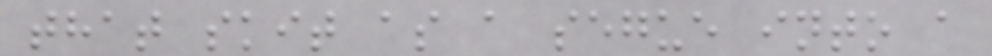that skit as a segue into a
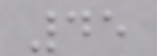45
